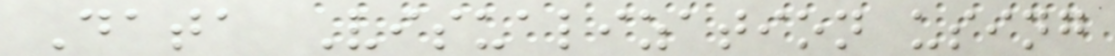Data Visualization using
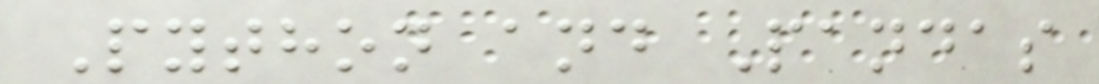Python and Pandas
